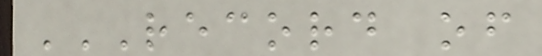RECORD OF
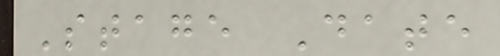Stage Date
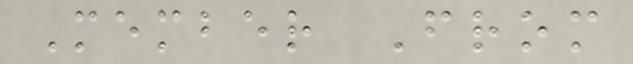Member From
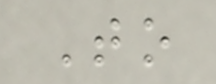To
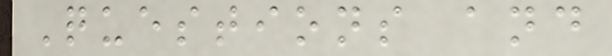Questions and
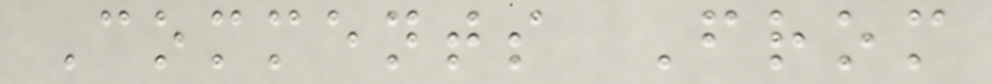Comments From
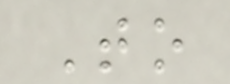To
